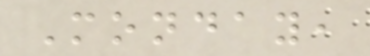Monday,
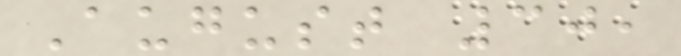August 30,
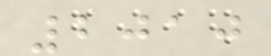2010
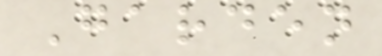Garden
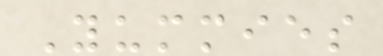Yummies
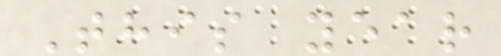This year
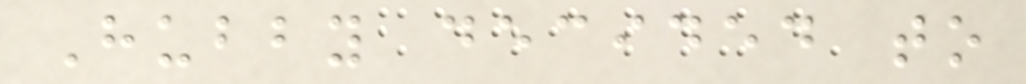Hubby decided to
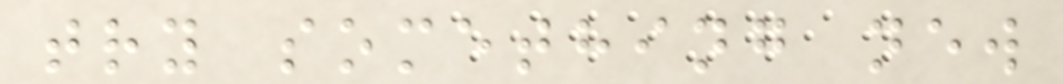try something new
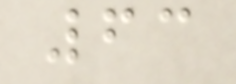63
